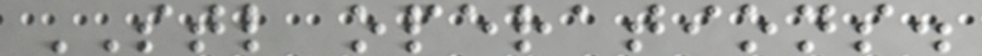STL operations.
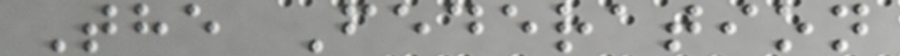The Federation
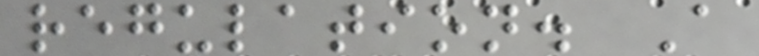regulation. A
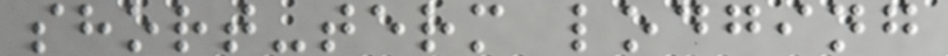short-term lodging
